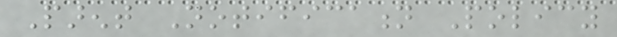Parent Notification Policy
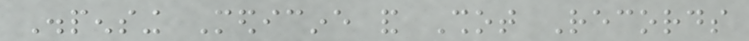Dispensing Medicine and Shot Records
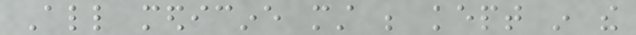All medicine must be kept in the
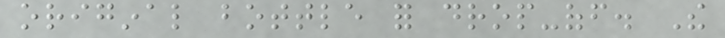original bottle for drop-off. The
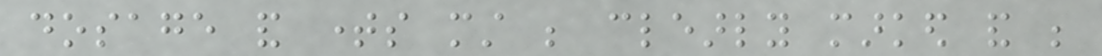dosage and times must be clearly marked and be
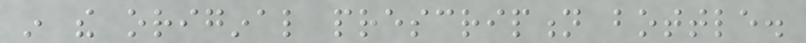in the original prescription bottle.
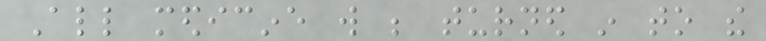All medicine will be turned in to the
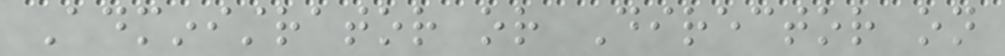Administrator or Director on
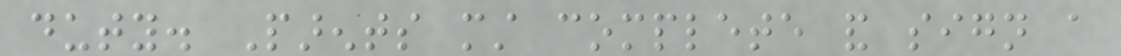duty. Parents must complete and sign a
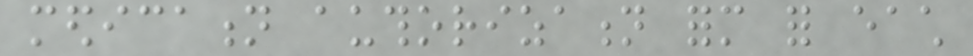medication authorization form for each
